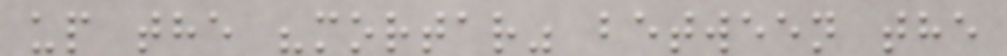up the "mortar" between the
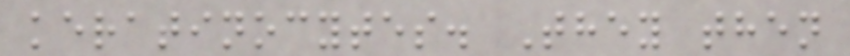keratinocytes. They then
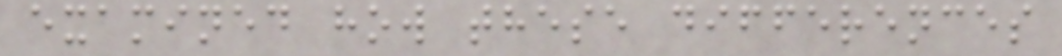examined how these differences
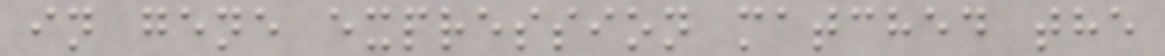in gene expression matched the
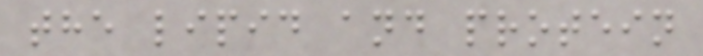the lipid and protein
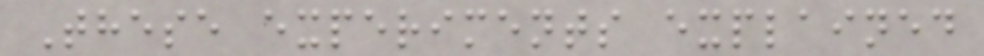These experiments explained
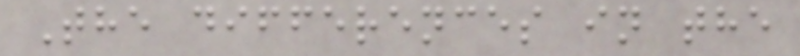The differences in the
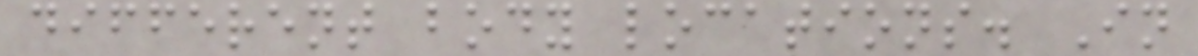different body locations. In
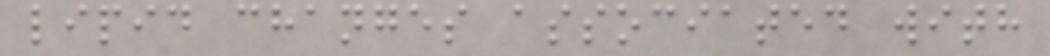lipid changes associated with
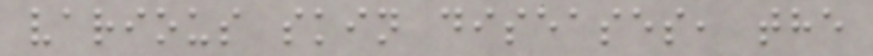various skin diseases, the
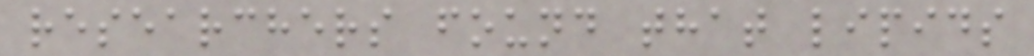researchers found that lipids
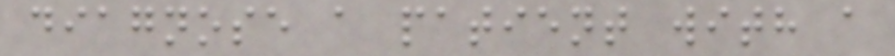diagnose a patient with a
